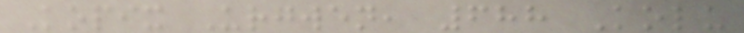Kopix Urgwen, 688 Kolu
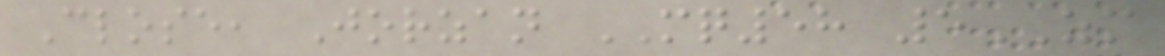Close, Jorzan MQ58 5ZM
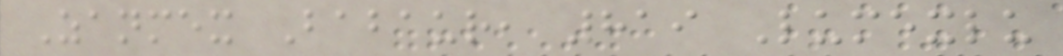Zanmex Babaur, 819 Lumexlu
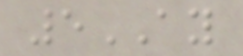5AY
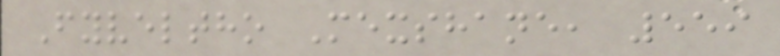Fyveltho Mexshane, 559
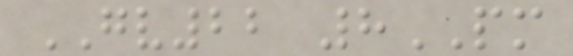GV22 8PM
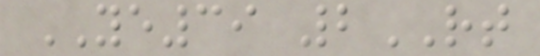YE39 2RT
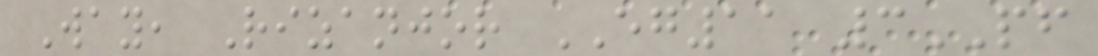Way, Rizanjor EG11 3PF
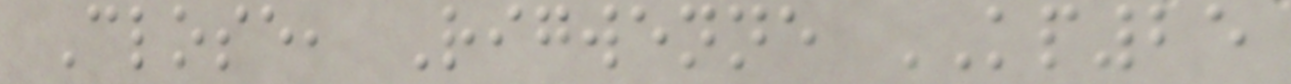Close, Rigwenne KP25
